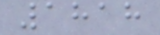1818
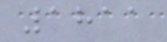1811
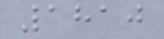1810
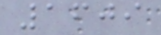1609
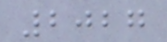2027
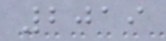2019
